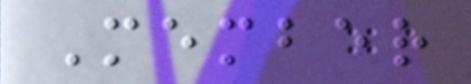Member
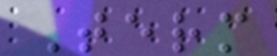Term
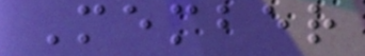Member
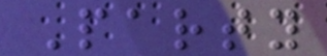Party
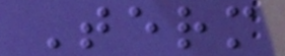Term
